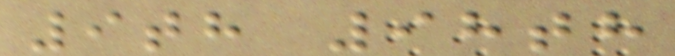9th 98th
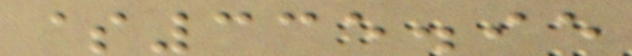$335.95
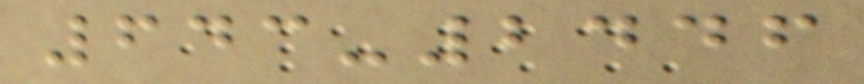643-2446
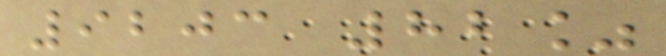9203 82%
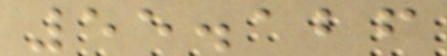55.126
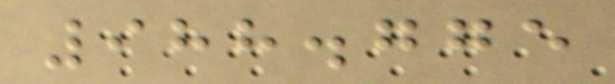988.775
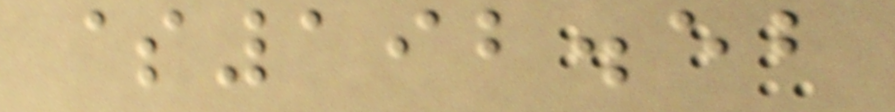$192.52
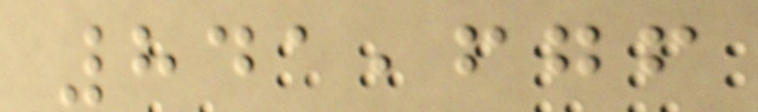841,676
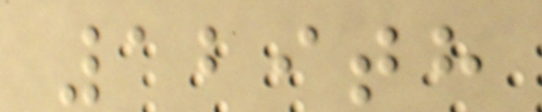129th
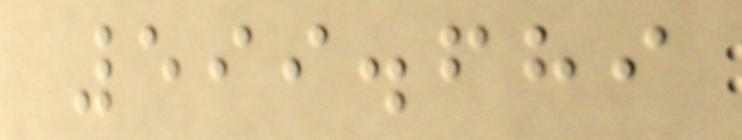599.689
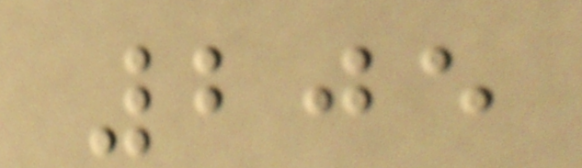205
